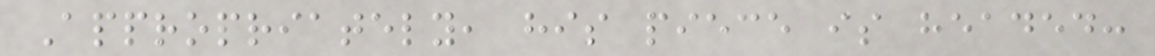Appropriately, his piece is headed:
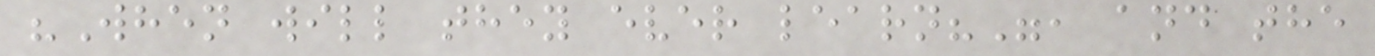"When will they ever learn?", and the
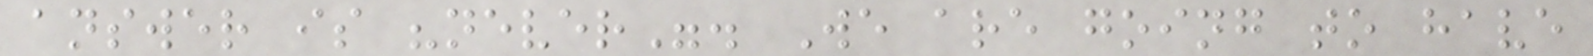answer is "never". We are going to have
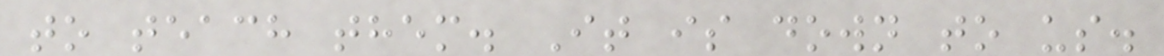to teach them. It is down to us.
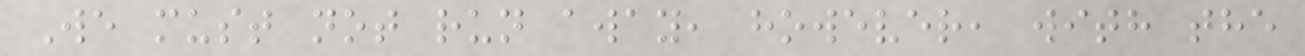We must not run away, however, with the
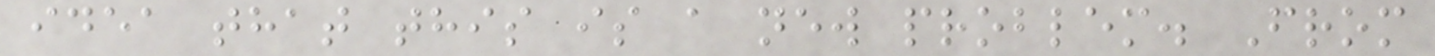idea that this is a new problem. From
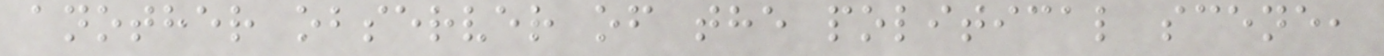another observer of the political scene,
